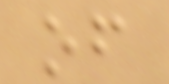of
